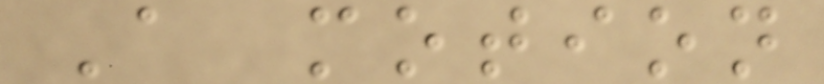A motion
